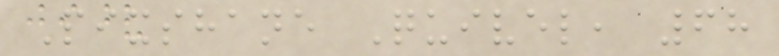Pixshane Quivel, 68
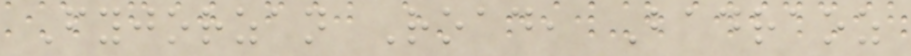Fyjorzan Road, Badraoz
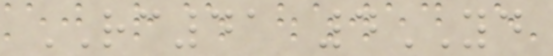RC41 4YD
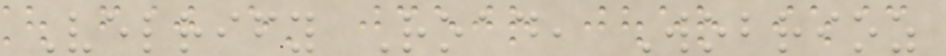Velrify Road, Wobrioz
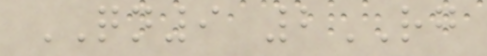QN9 2RG
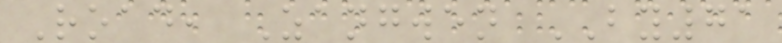Road, Zangwen BY71
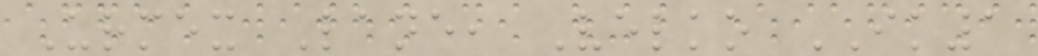Urmex Lane, Velko IK1
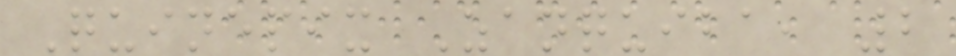Quinepix Zanquiba, 2
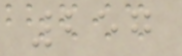257
